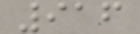916
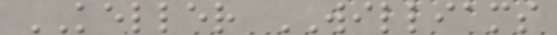KELLER WILLIAMS
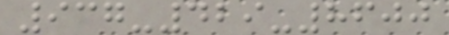937-429-8600
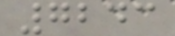7243
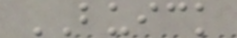BUICK
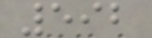592
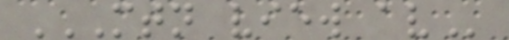MTN VIEW AV
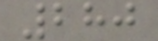280
